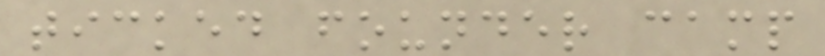ticked founder camp
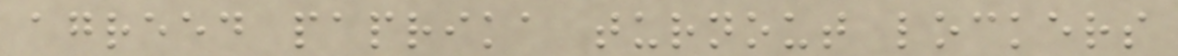agreed paprika turnout lockers
